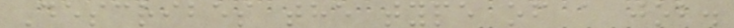Describes the type of a job.
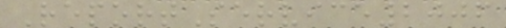ReportService2006
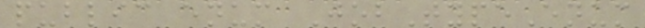public enum JobTypeEnum
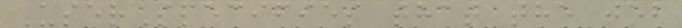UserSpecifies that the job
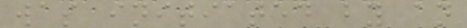was initiated by an
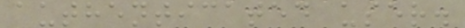authenticated user.
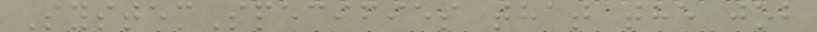SystemSpecifies that the job
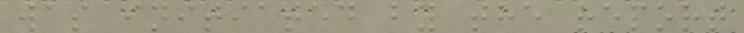was initiated by the report
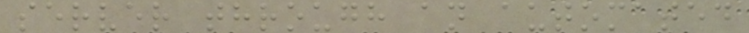server through an automated
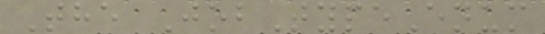The JobTypeEnum
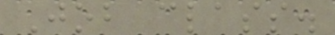Job class.
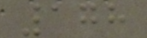178
